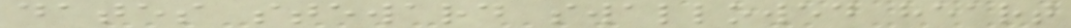dates steward swallowed heart
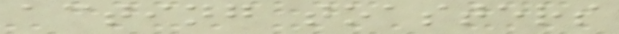acting toasters
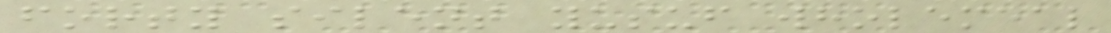forty silent yusuf wholemeal
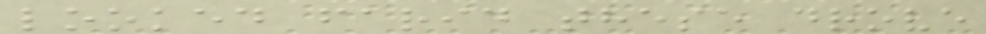looked farid these drove
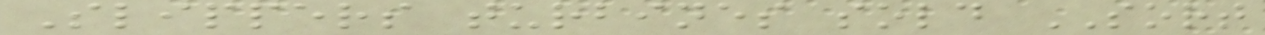Slippers turbines sold SORT
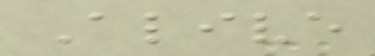Alive
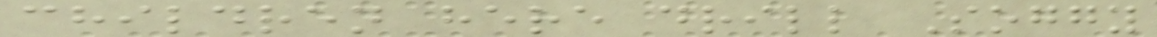children here drill Soggy
